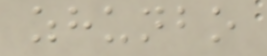zhunbo
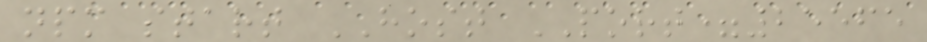npm start HOST PORT=25565
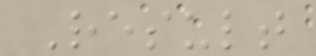Result
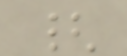{
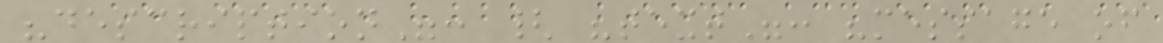"description": { "text": "message of
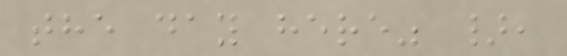the day here" },
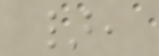},
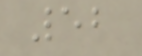52
